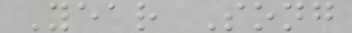Year Song
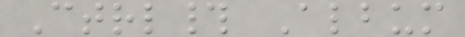Ctrl# Album
